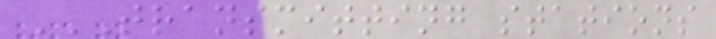TRANSMITTING STATIONS
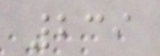239
